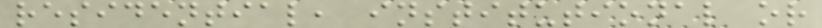residential, institutional or
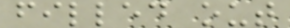filled out
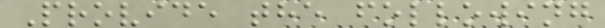Provide the following
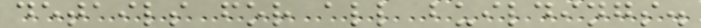details for all buildings.
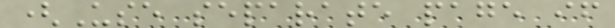(Use separate page if
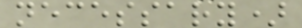necessary)
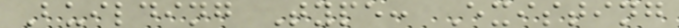Building Type: Existing
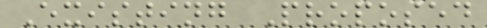Existing Proposed
